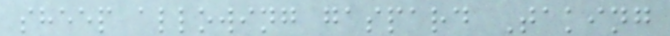sheep allowing gaspard Taking
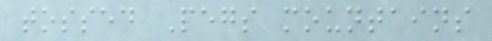tossed Pegs mountains
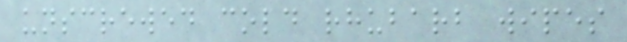unscrewed cold rhubarb wipes
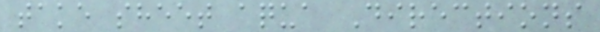take sheet aqua Directions
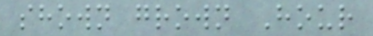shown grown Hour
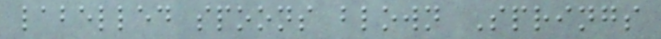labelled spoons blown Springs
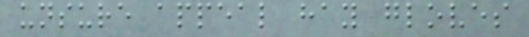unsure appeal hay gloves
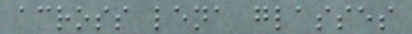across lena glasses
